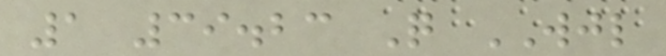1 39.23 Q WJL
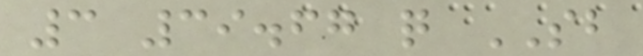3 39.67 q SB
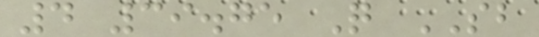4 39.75 Q SB
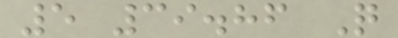5 39.86 Q
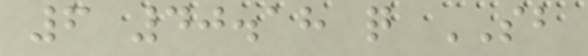6 40.18 q SB
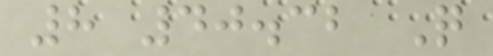8 40.32 Q
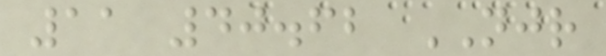11 40.62 NJR
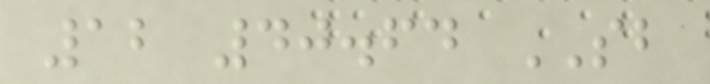12 40.64 SB
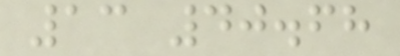13 40.68
